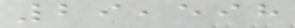29,598
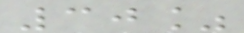30%
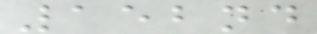152nd
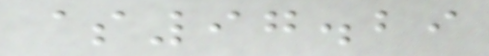$97.29
